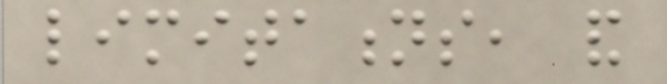limitations, and
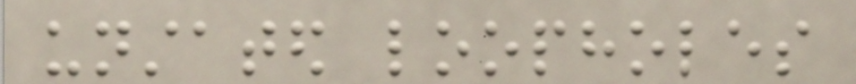unstated loopholes
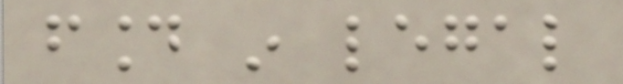found in legal
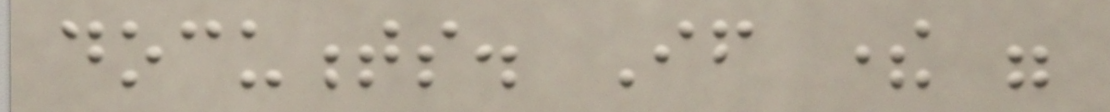documents. If there were
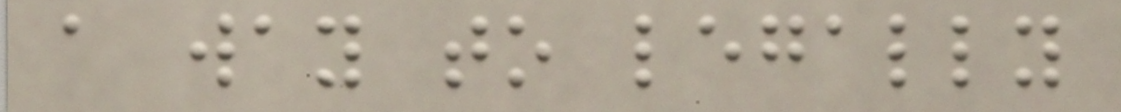a way to legally
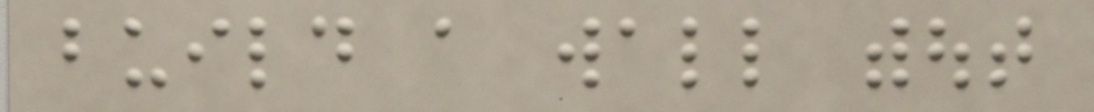build a wall without
